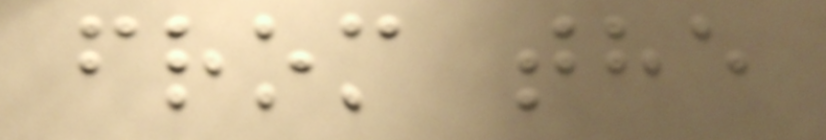from the
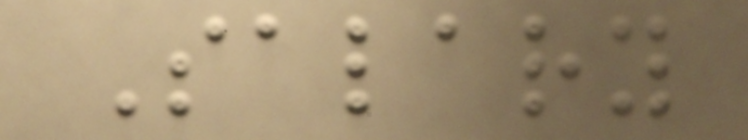Salary
